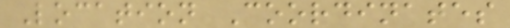Location Coordinates
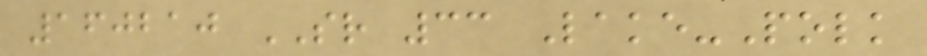160210 SR 33 Lake-Polk
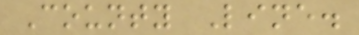County Line.
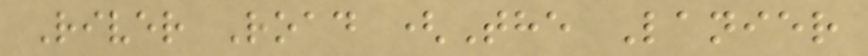River Road (The Lanier
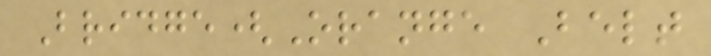Bridge(Orange Belt
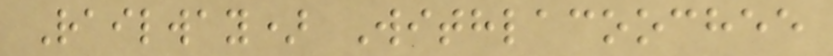Railway) Withlacoochee
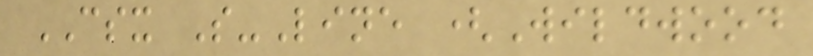CSX S-Line (Wildwood
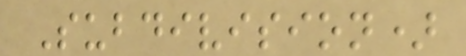Subdivision)
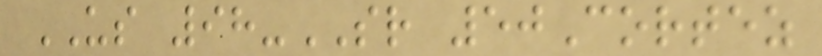US 98-SR 50Cortez
